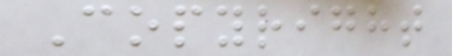Copyright
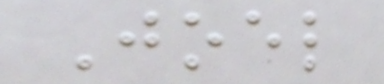Joel
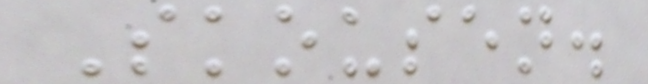Skousen.
